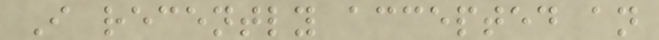I recently accepted an
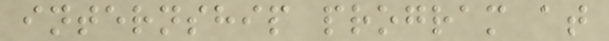internship program at
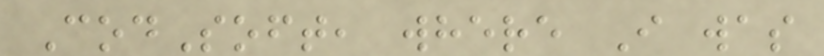CodSoft, where I was
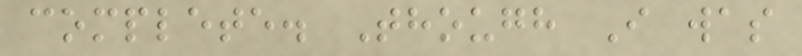complete. Though I was
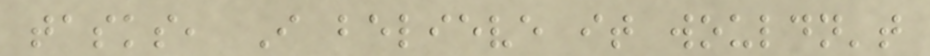tasks, I believe it wouldn't
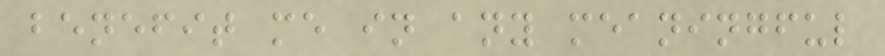benefit me in any meaningful
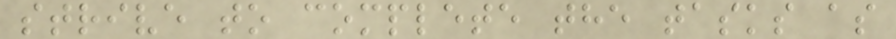strive to complete the tasks as
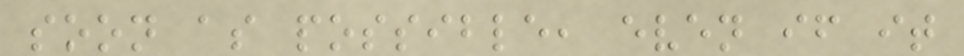soon as possible, even if it
